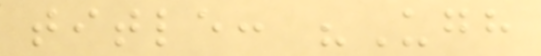title: "Ugh
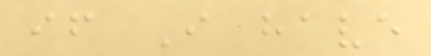if I have
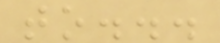to...
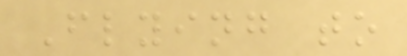Flying to
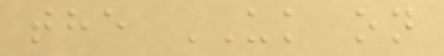the UK on
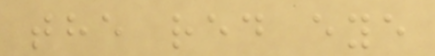the red eye
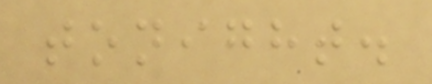tonight.
